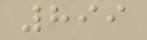899
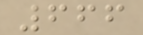666
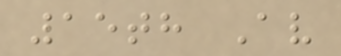15th Av
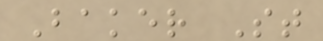Baker St
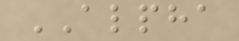ALPHA
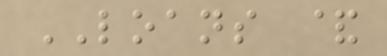LOANS &
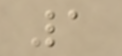1
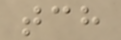tch
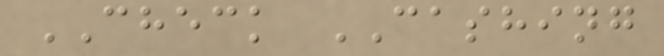CHECK CASHING
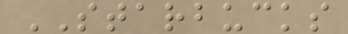STARBUCKS
